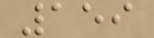159
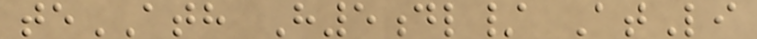teATH H5dl/ AtLi
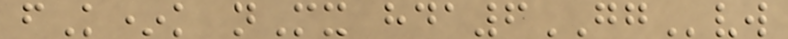fK*k nMx hda6GGvw
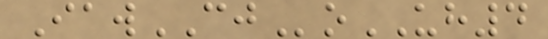IawCJoUH4
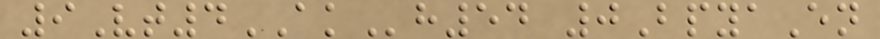9Vt4AKh54 0BpyaEn
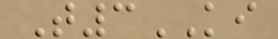T3KI
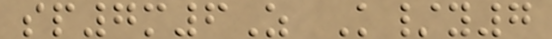sp7m6Z K/y7
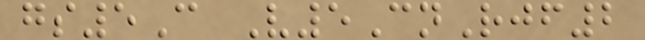gs5C V5CnRjf2
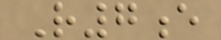R7e
